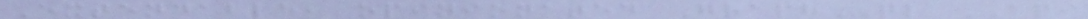Extendable, opinionated GraphQL API
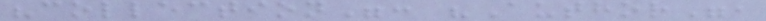"collection": "Author",
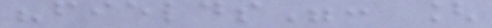"fields": [
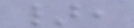},
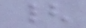{
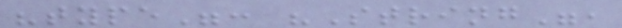"type": "String",
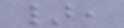},
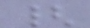{
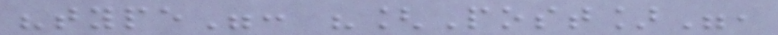"type": "[Post]",
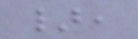},
